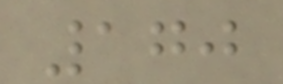170
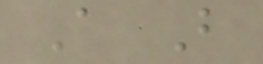A B
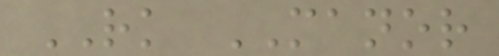RK MANOR
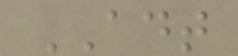ADT
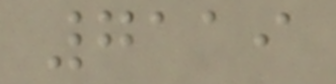7119
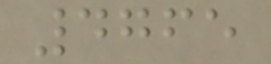4765
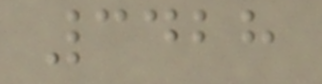3428
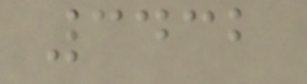3432
